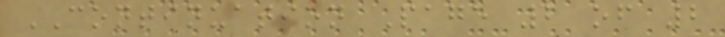CONTINUATION Page 2 of 2
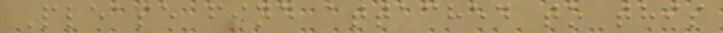Please find attached to this
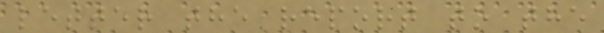letter the report to the
